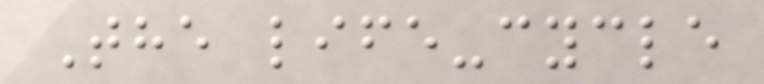The life-cycle
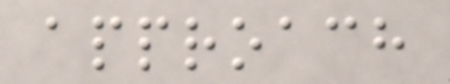approach
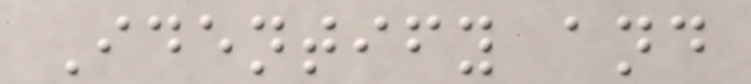Identify and
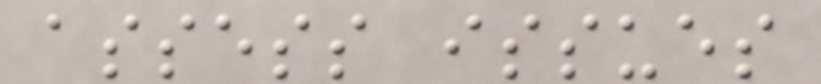assess issues
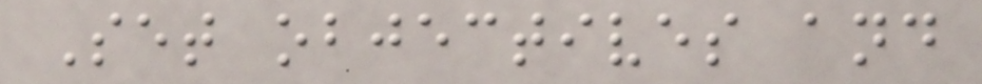Set objectives and
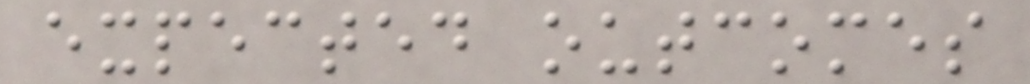expected outcomes
